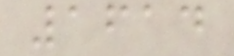1614
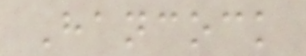Hancock
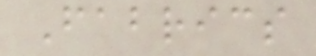Fabrics
